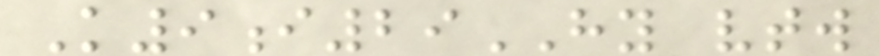K9i29HY vtw
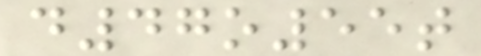d47o55t
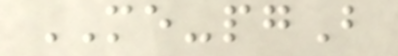ME-pgB
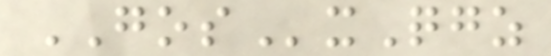GOSxQgz
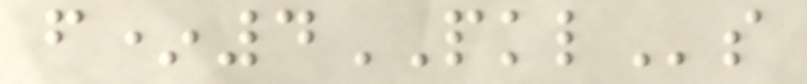f*4PKLs
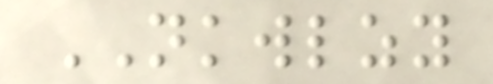NKWLZY
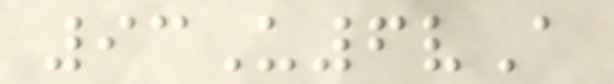93U6vA
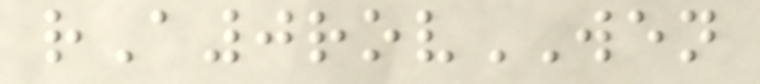rA0rovWEN
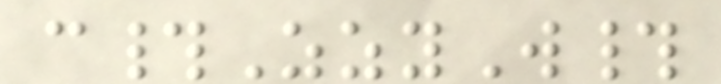c#ZzyW#
